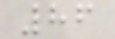86
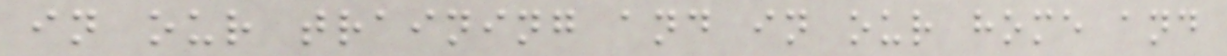in our training and in our home and
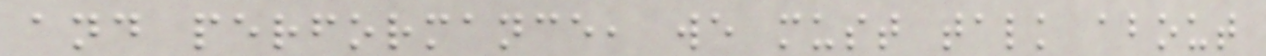and performance, we must talk about
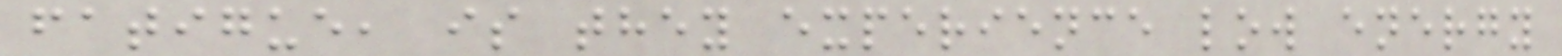fatigue, is they experience low energy
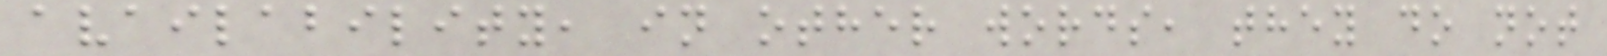availability, in other words, they do not
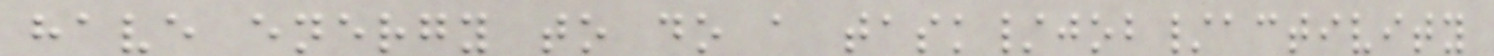have energy to do a task/job/activity
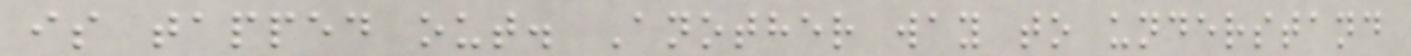is tapped out. Another way to understand
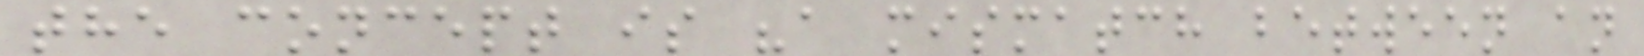the concept is "a mismatch between an
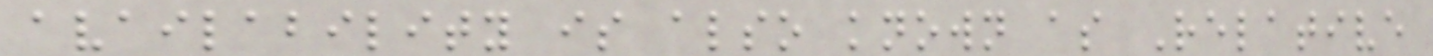availability is also known as Relative
